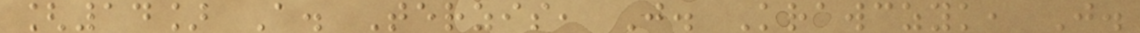[14] A. Terzis, J. Krawczyk, J.
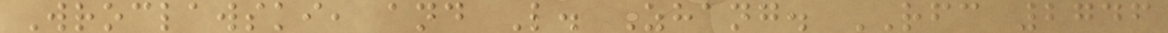Wroclawski, and L. Zhang. RFC 2746
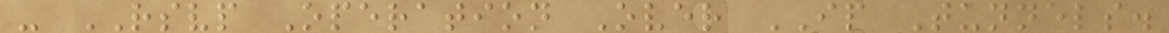- RSVP Operation Over IP Tunnels.
